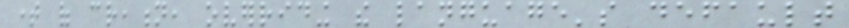time of creation, overriding the language's default
